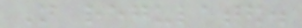Not regulated.
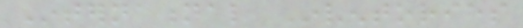International Inventories
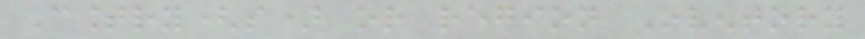Country(s) or region Inventory
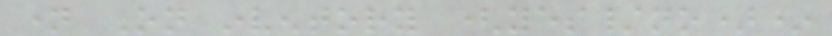name On inventory (yes/no)*
